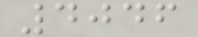4046
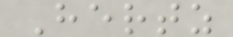Hertz
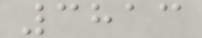3813
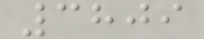3809
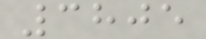3805
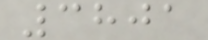3801
